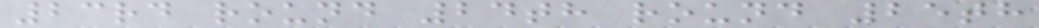23rd round 24th round 25th
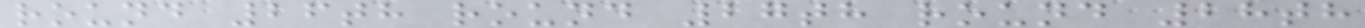round 26th round 27th round 28th
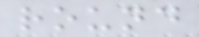round
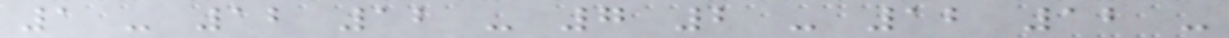1 - 12 12 - 7 2 - 12 12 -
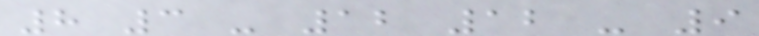8 3 - 12 12 - 9
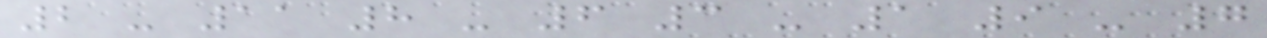2 - 11 8 - 6 3 - 1 9 - 7
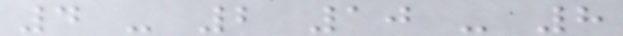4 - 2 10 - 8
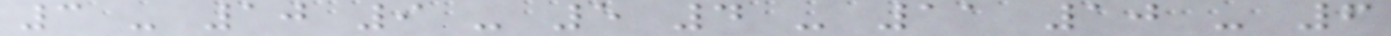3 - 10 9 - 5 4 - 11 10 - 6
